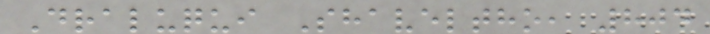Draluqui Shaveltho, 804
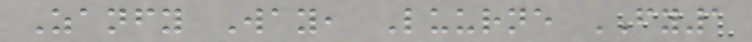Zanfy Way, Luurne FY1
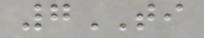7TI
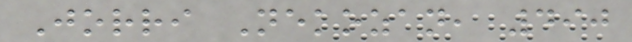Jorri Nekozan, 490
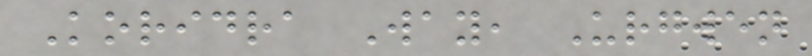Koridra Way, Urgwen
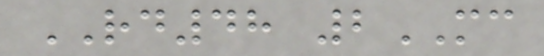RD48 2MC
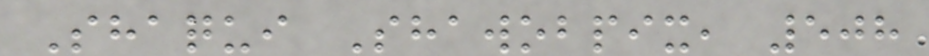Shaqui Shawobpix, 508
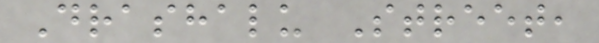Drashalu Street,
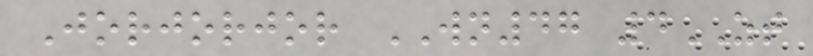Jorjorjor WN47 4ZT
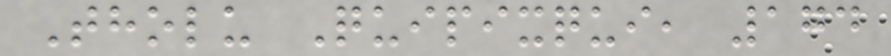Tholu Quipixqui, 174
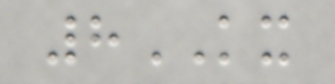8KX
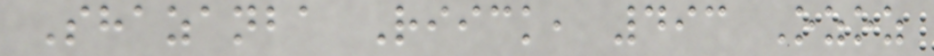Shazanba Riick, 493 Ozoz
